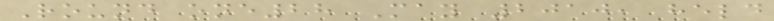Round one28 May 2010, held
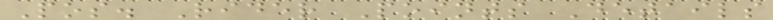Pos. Rider Points Details
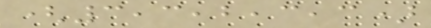(3,3,2,3,3)
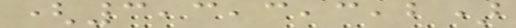(3,3,3,3,2)
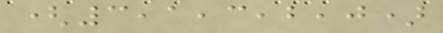(3,1,3,2,0)
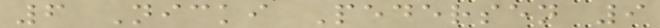6 Nicki Pedersen 9
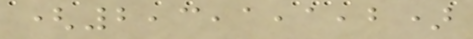(2,3,1,1,2)
